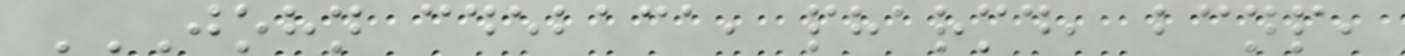JOHN CDEBACA, PHARMD, BCNP,
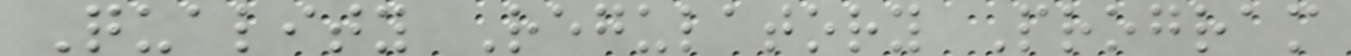Quality Regulatory Program
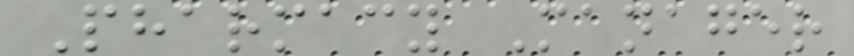Pharmacy Manager
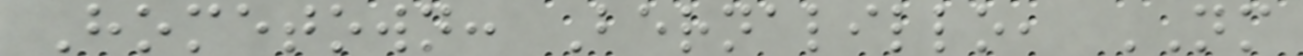Hometown: Bernalillo, NM
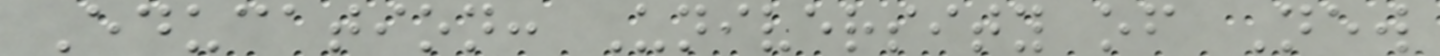Education: University of New
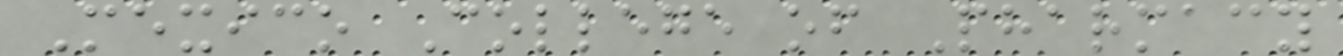Mexico College of Pharmacy
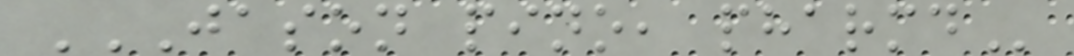JASON PINO, PHARMD
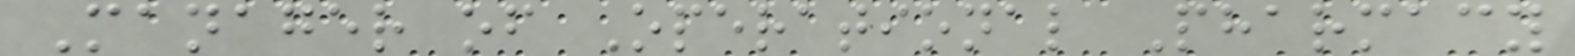Manager of Operational Pharmacy
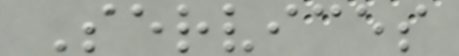Services
